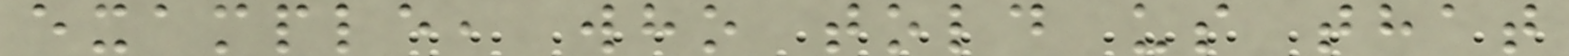example, who told us that
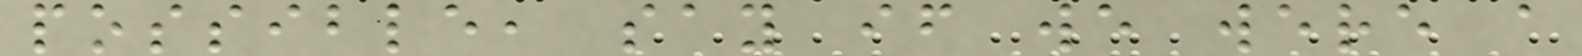possible, say if we were a
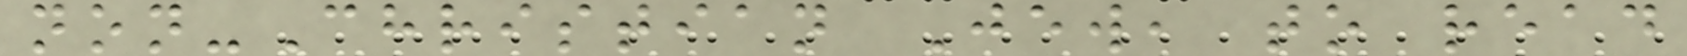non-Christian Jew, to read
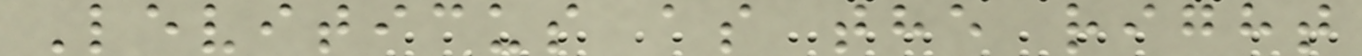Leviticus as the right
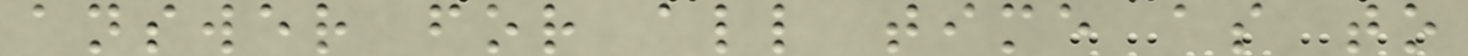answer for all time as to
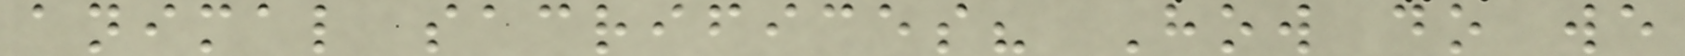animal sacrifices? How do we
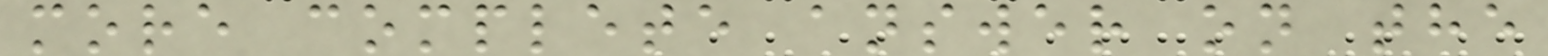more complete answer on the
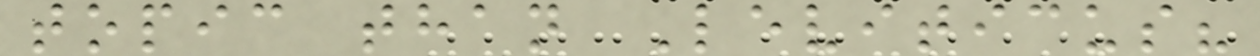topic than Leviticus?
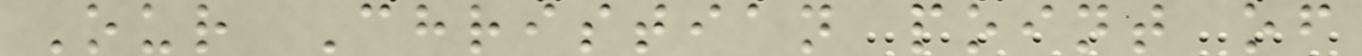Our Christian point of
